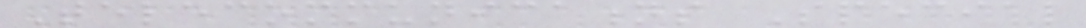Telecommunications Special
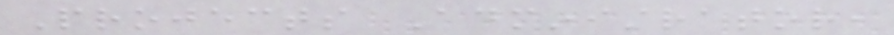Projects Administrator,
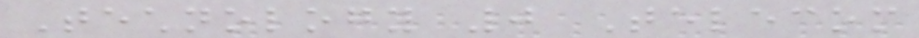Technology 0 Telecom
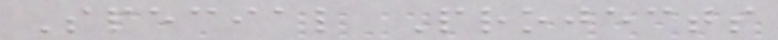Special Projects
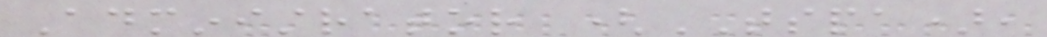Administrator (TSPA),
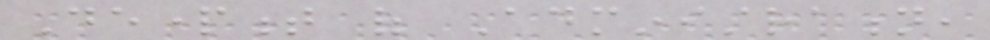Department of Administration,
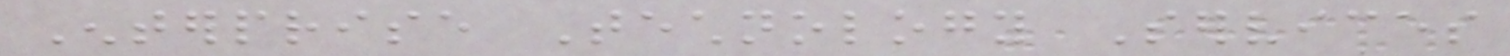Enterprise Technology Services
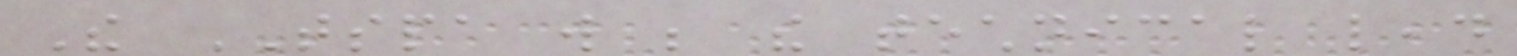The TSPA will be the technical lead
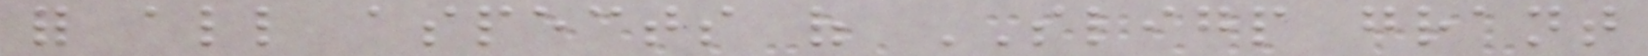for all aspects of SLIGP grant
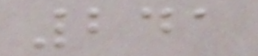241
